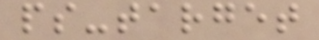ps-target
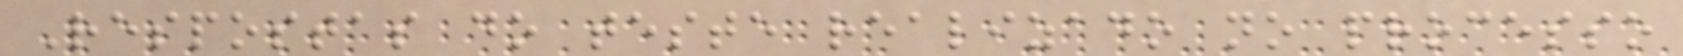Respostas do teste realizado no processo
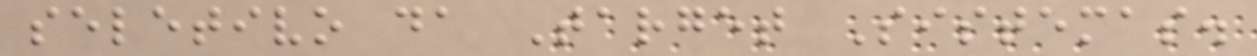seletivo da Target Sistemas.
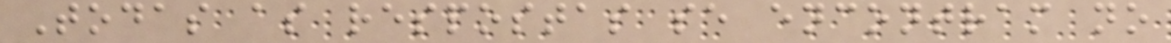Todas as respostas se encontram no
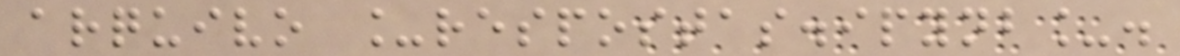arquivo _respostas.ipynb_.
